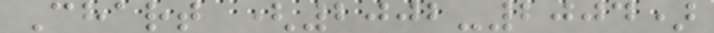Chart (2002-2004)
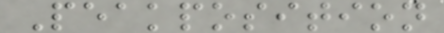Peakposition
